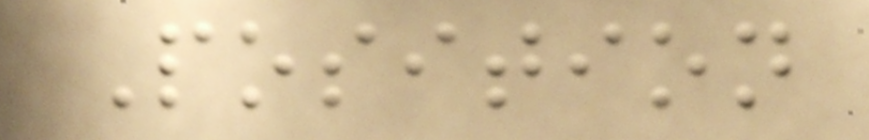Position
